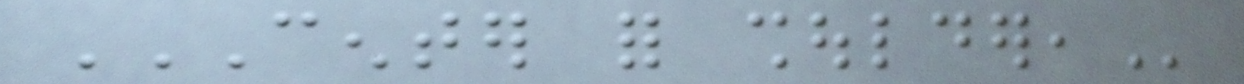CENTER FOR SHOULDER,
